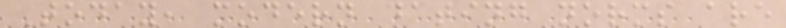Today, modern dating norms are
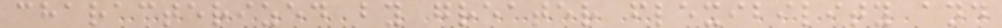characterized by greater flexibility and
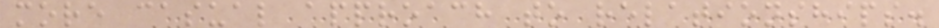more casual approach to relationships.
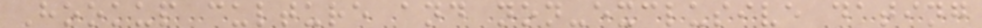Hookup culture and non-exclusive dating
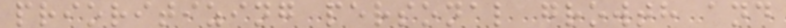prioritizing personal growth and
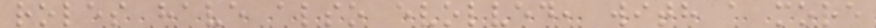roles have also evolved, with a more
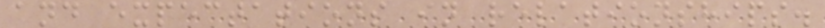and expectations in relationships.
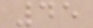45
